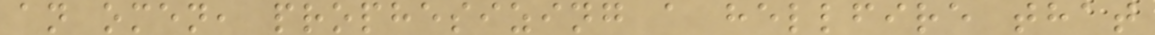an omen, prophesizing a hellfire that
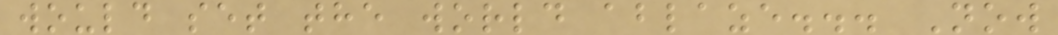would set the world ablaze... Now
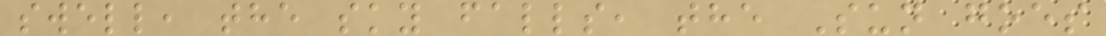swell, the sky falls, the Sun goes
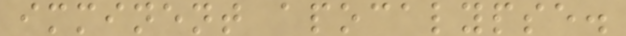imminent apocalypse.
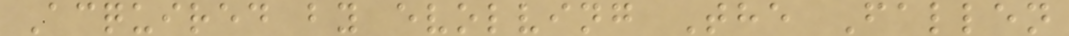Acquired by evolving The Fallen
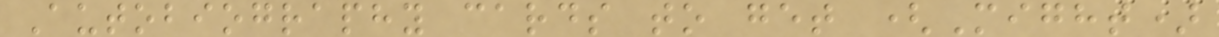Autobiography cards to get (Might)
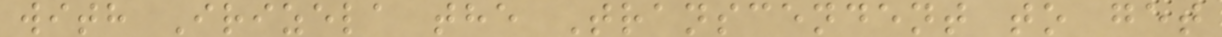with Irizela the Transcendent to get
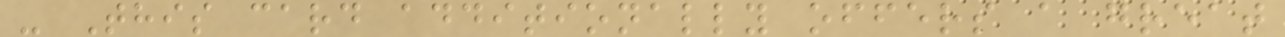- This card additionally offers a great
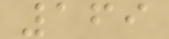169
